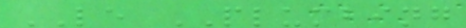LE PLUMBING
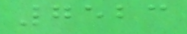7523
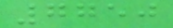7750
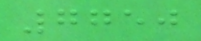7750
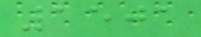1501
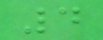4
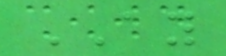AY
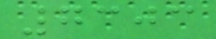7303
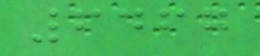6467
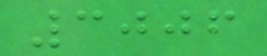3006
